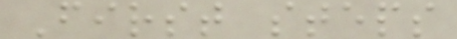First steps
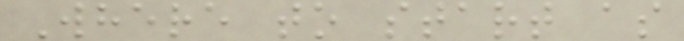Where to start as
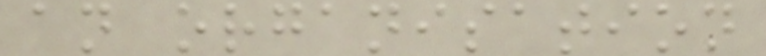an organisation
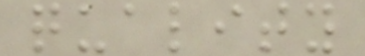quality
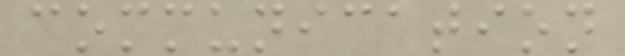communication
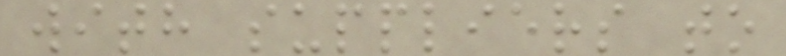with suppliers to
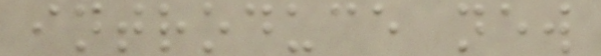introduce new
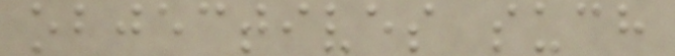objectives such
